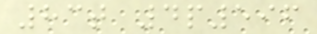83t 4p596
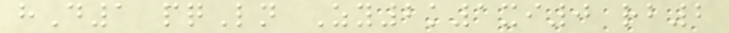hD1 pqLn Zy2k1xi0 rb2
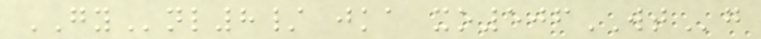GYnl8/ jka xo506WTg
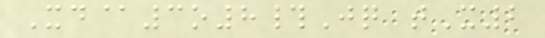Xd@3o8#Jq tX2
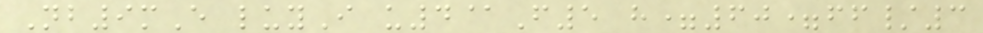Nb9mE luyI u4@F5 h=60=ff/3
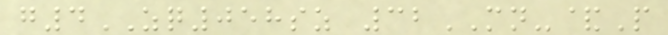g4ZQ058sz 32MN-&P
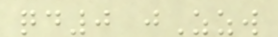qd0 jZzw
